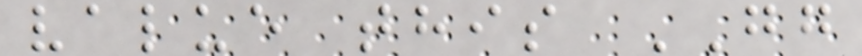value this GG
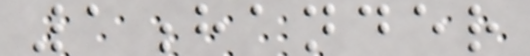1hander
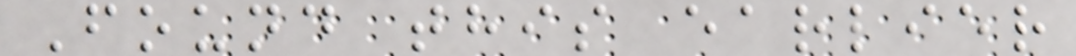Found this earlier
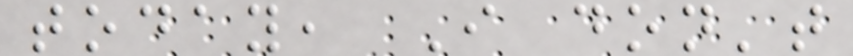today, I don't
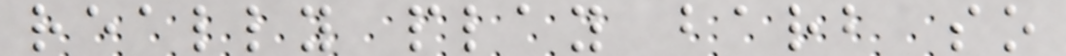really play barb so
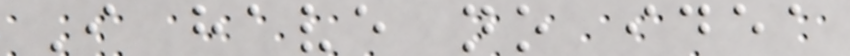I have no idea
